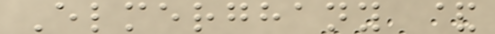Elmerghany &
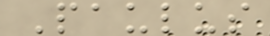Paulus
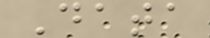Data
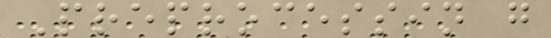Preprocessin g
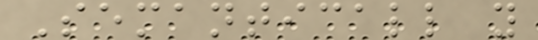Semanticall y
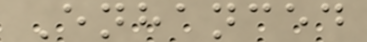Enhanced
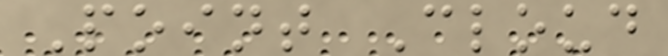Point Cloud
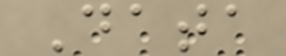Data
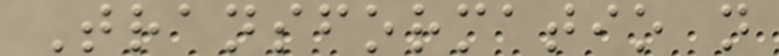Transformatio n
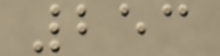253
